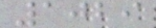1029
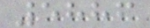5886
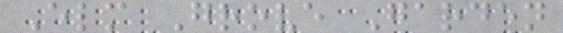Elm Grove Garden
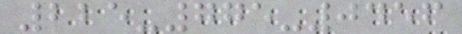225-775-0456
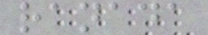ranada
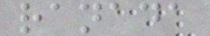ranada
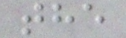the
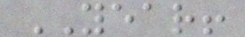YEAR!
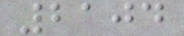2104
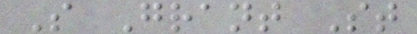S Grant St
